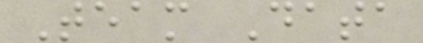Team Data
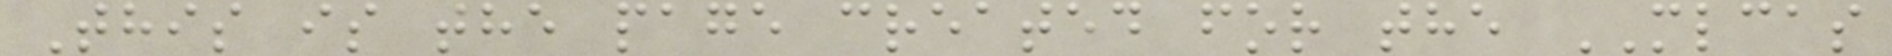This is the page created for the MLCAS
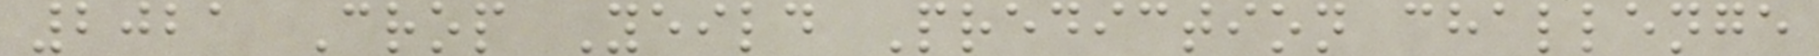2021 Crop Yeild Prediction challenge
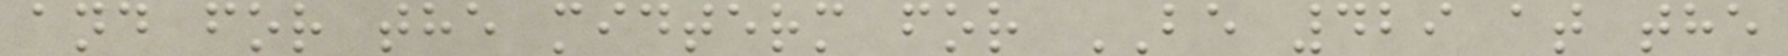and for the midterm for BE 429 at the
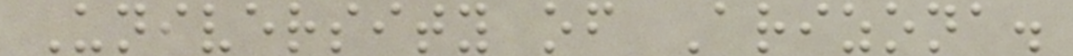University of Arizona.
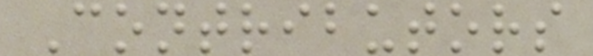Contributors
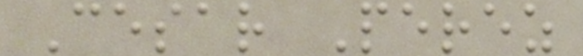Cesar Perez
